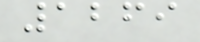1269
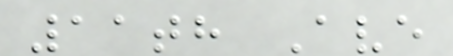11th Ave
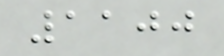1100
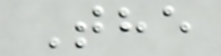The
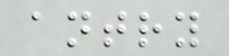antry
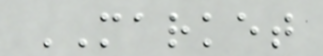MARKET
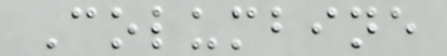Columbine
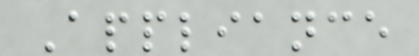Appliance
